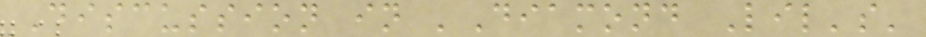Discussion in 'Diamond Lil's'
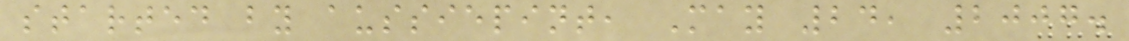started by aussiepint, May 24, 2007.
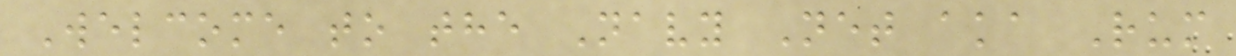Welcome to the Navy Net aka Rum
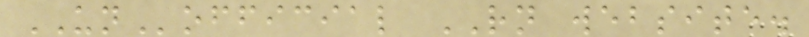UNofficial RN website.
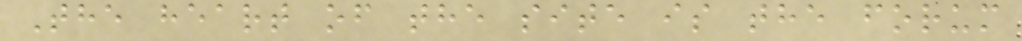The heart of the site is the forum
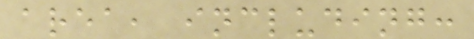area, including:
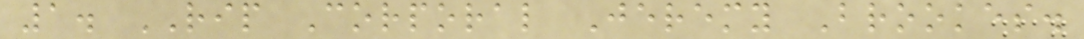1. RIP Corporal Jeremy Brookes.
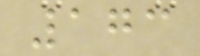173
